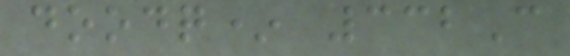doodq* 332C
